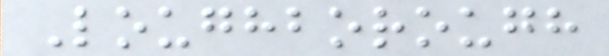Loughborough
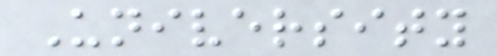University
